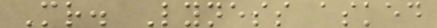Mr. Lyness asked
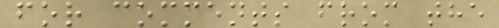for comments from the
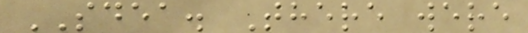SDEA. There were
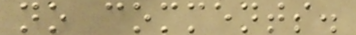no comments.
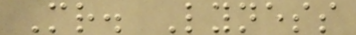Mr. Lyness
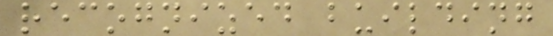recognized building
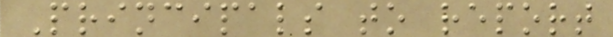Principals to report
